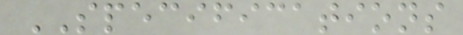SPECIFICATIONS
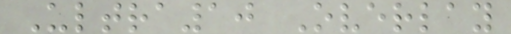Ultra10 Overlay
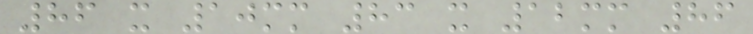86 x 10mm 83 x 12mm 86
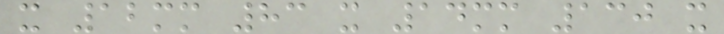x 12mm 83 x 14mm 130 x
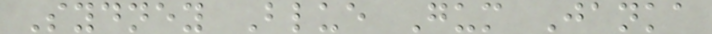Sydney Blue Gum Janka
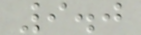9.0
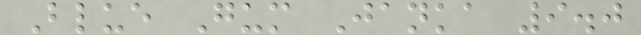Blue Gum Janka 9.0
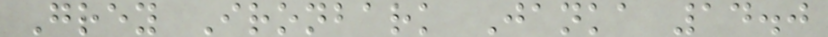Grey Ironbark Janka 14.0
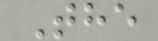The
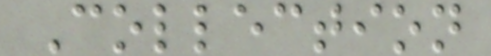Collection
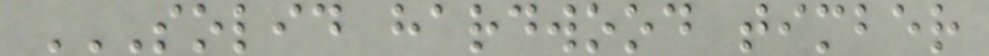SOLID HARDWOOD TIMBER
